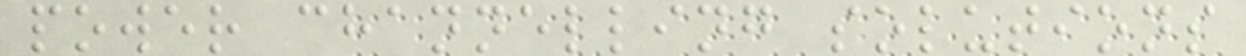power channelling solutions
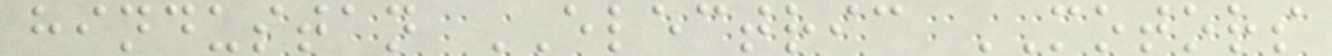hindustan ELECTRIC MOTORS
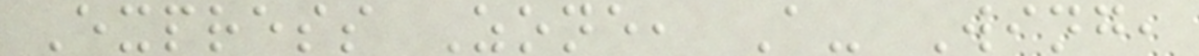Express Zone, A- Wing,
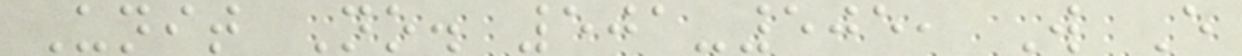Unit No. 501-505, W E
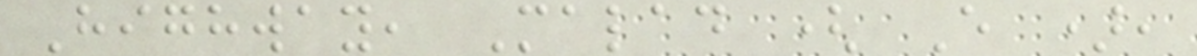Highway, Malad ( E ),
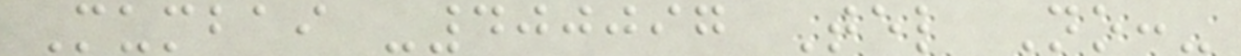Mumbai -400097 Tel No:-
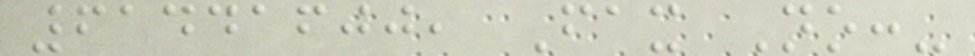61441600, Fax No:-
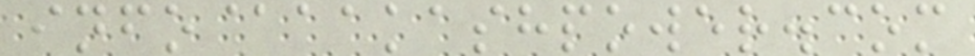info@aakashpower.com
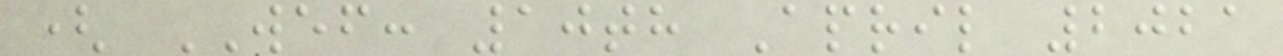( WEF: 10th April 2021
